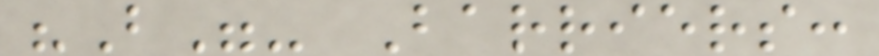"B"- Barriers:
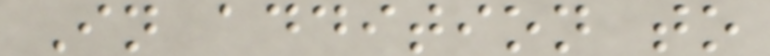In addition to
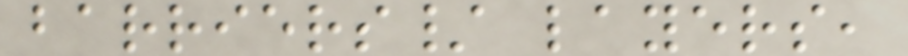barriers/ layers,
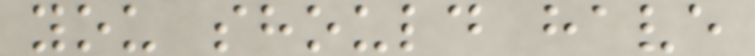you should have
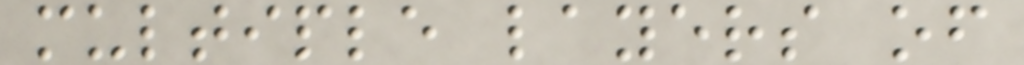multiple layers of
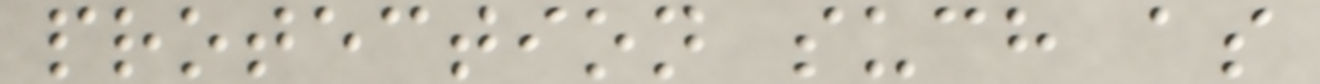protection such as
